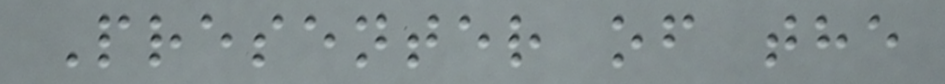Presenter of the
